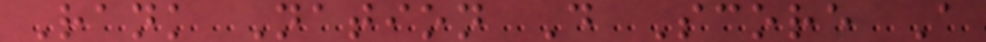Rank Nation D Score A
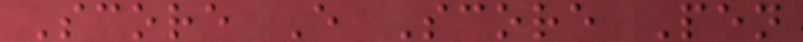Score E Score Pen
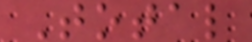Total
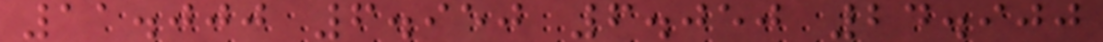11.000 6.950 6.050 24.900
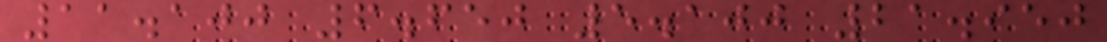11.100 6.650 5.100 21.950
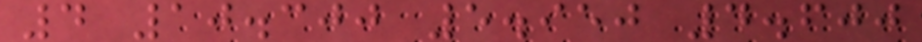4 10.300 5.950 4.600
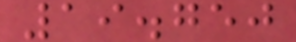19.750
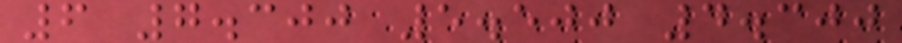6 7.300 5.500 4.300
